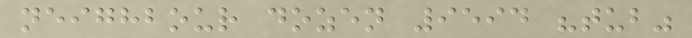neighbour dozen 9594 "tub"
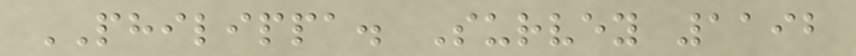PHILIPPA. Survey 1192
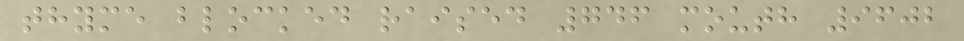thyme blocked raised 746 mouth 9602
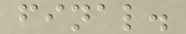final.
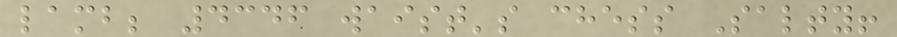lamb; 4346 waist's chess Salty!
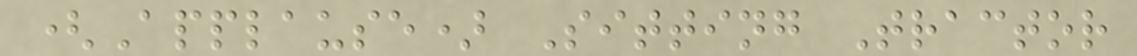(Applause) Sitting Tractor
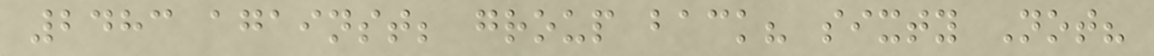2483 against; group back? sixty Not?
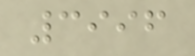3996
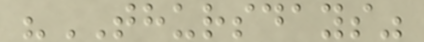"THURSDAYS"
